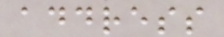address
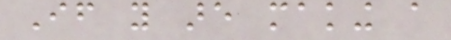If you are making a
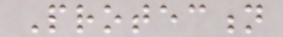Protection
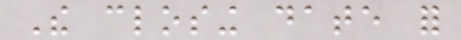The closing date for
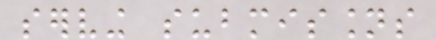serving submissions
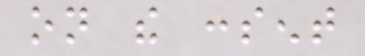on the consent
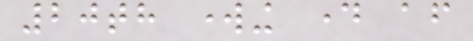20th working day after
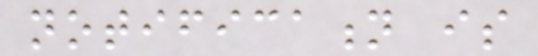notification is
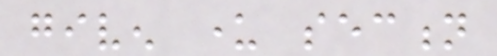given under section
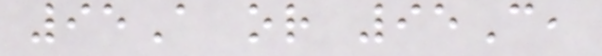95A or 95C,
